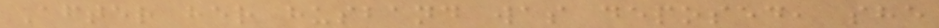After her husband was deposed, she
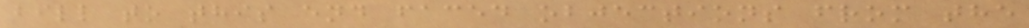bill to this end faced objections from the
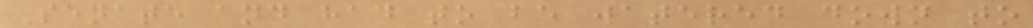Senate and had to be watered down to
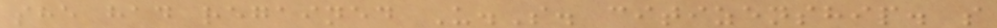she had regained U.S. citizenship. s
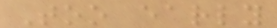Too early
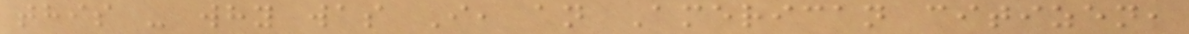this - why was I, an American citizen,
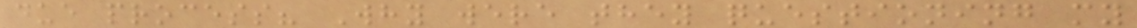due process? Why were they questioning my
